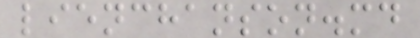lienchanson.md
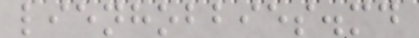lienhobbies.md
